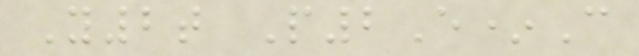Y2t P2E*C
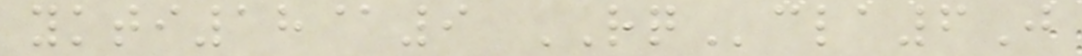ykti18@9 RQcla6J
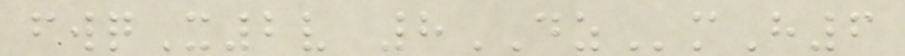fwqX2v 8DZmH6
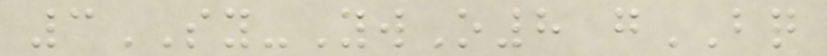3SY-YwO8 gBQ
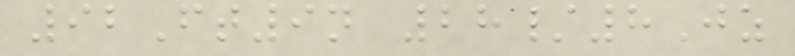92Ft9n 28/8Jz
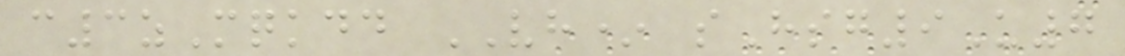c3zMqkdd VH* sHsg9U7
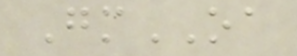GmOA
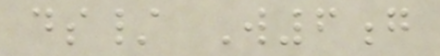ds/ W6g
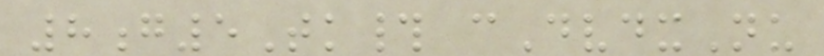8g5Tk# cDvdxNu
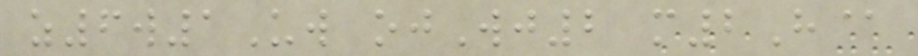z6w1Uw ojWj2 m2H@
